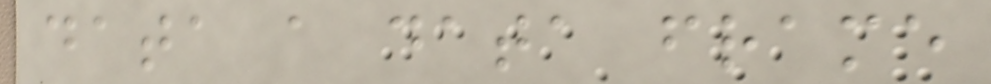data a data frame
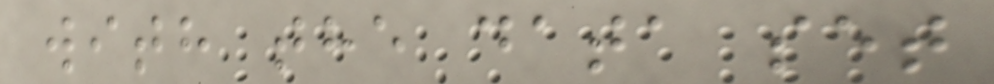with the data set
